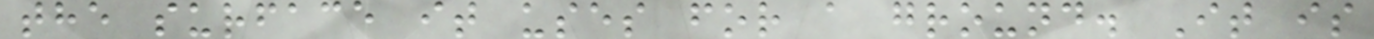the surface it uses for a ground. It is
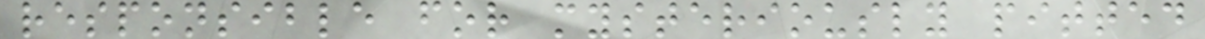responsible for mysteriously pitted
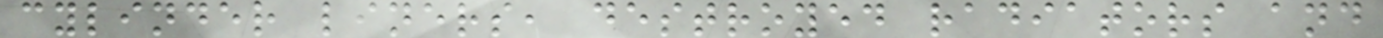cylinder liners, destroyed radiators and
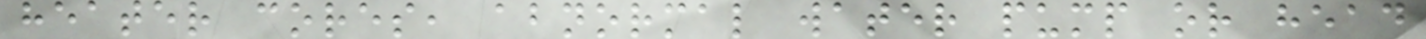heater cores, abnormal water pump or head
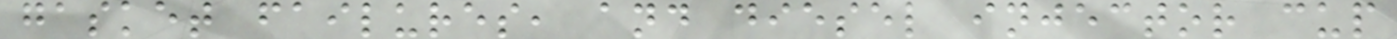gasket failures, and diesel injector cup
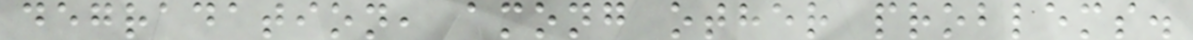degradation, among other problems.
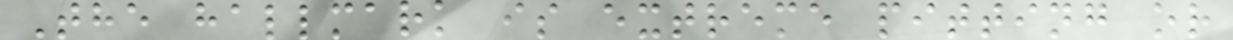The hallmark is extreme pitting or
